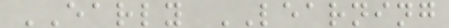EARLY LEARNING
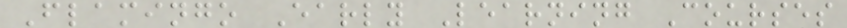Flamingo Early Learning Courses
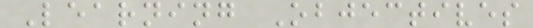Learning Objectives
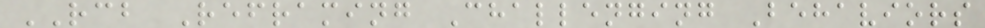RCB Reframing Challenging Behaviors
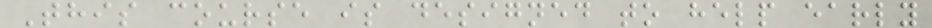This course is designed to help early
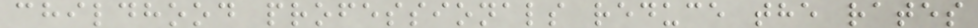childhood professionals reduce the rates
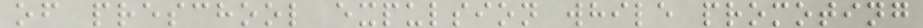of preschool expulsion while promoting
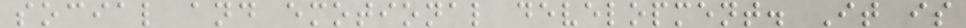social and emotional development. It is
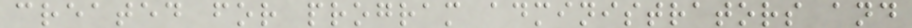created for program administrators and
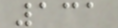131
